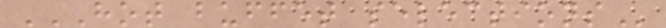HOT BUFFET SELECTIONS
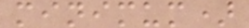minimum)
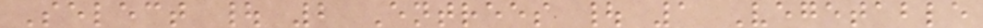Select | 2 Entrees | 1 Vegetable
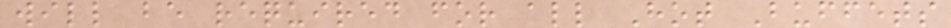will be required for all Hot Buffets
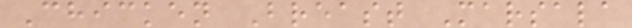Chicken Breast Marsala
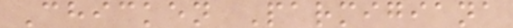Chicken Parmigiana
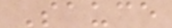Sauce
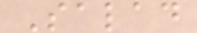Salad
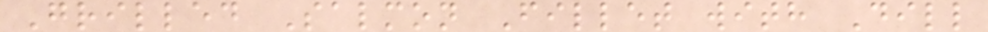Grilled Salmon Fillet with Dill
